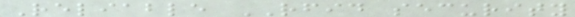Reliable RFID security
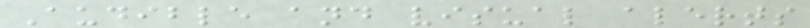Audible and visual alerts
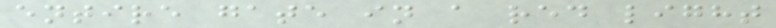entire gate in a red light
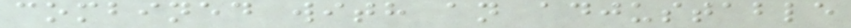combined with an adjustable
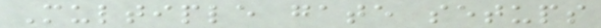Multiple gate setups
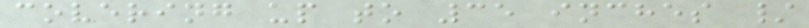covering up to 35 inches /
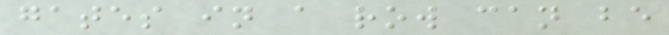gates in a row can be
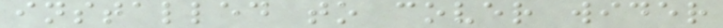installed to cover wider
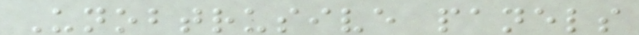Unobtrusive panels
